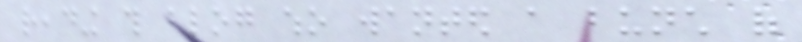reading this blog who wanted a bunch of
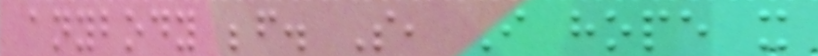anybody before. So, I hope it
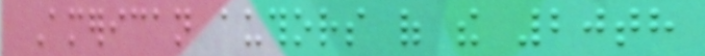American authors of the 20th
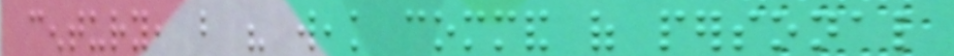century, but his weak command of personal
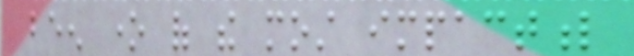been one of the most impactful
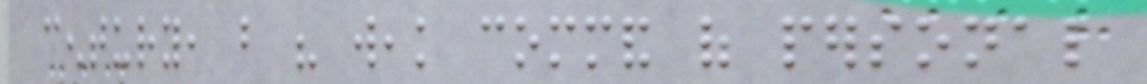century, but his weak command of personal
